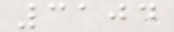3104
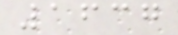1637
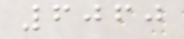6060
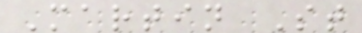Martin St
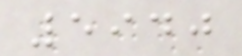5940
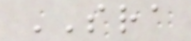SRA
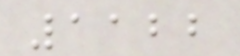1122
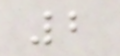2
